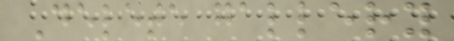Delete gallery
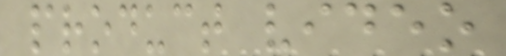product video
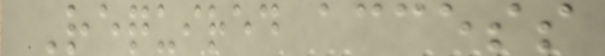Required access
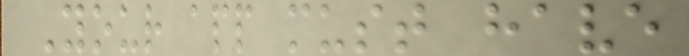Your app must have
